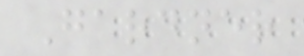Gardner
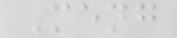Meng
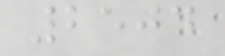2504
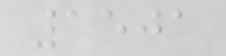1501
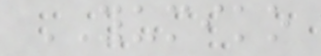YUMIKO
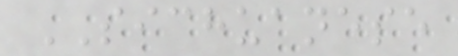SICHUANESE
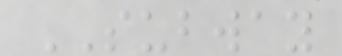SUBWAY
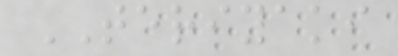TERIYAKI
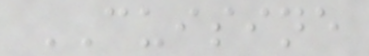CUISINE
